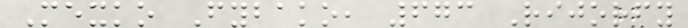Mexko Fybako, 673 Rijorfy
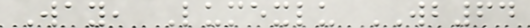Way, Lumexlu WB64
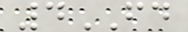4FD
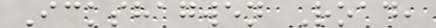Ickshagwen Road,
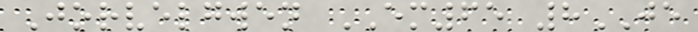Jorvelgwen EM65 8JE
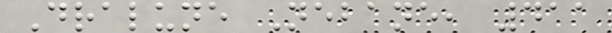Dralune Nebane, 411
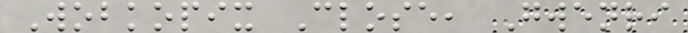Wobkopix Close, Gwenri
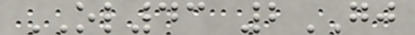OL43 2GJ
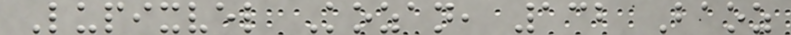Lupixvel Kozan, 132 Baoz
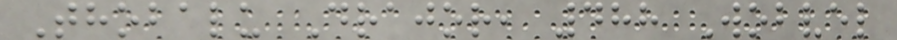Thobalu Drajor, 488 Wobvel
